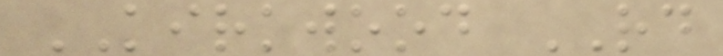KIRKWOOD RD
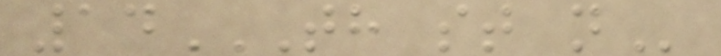14TH ST N
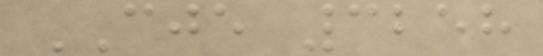CJE 3258
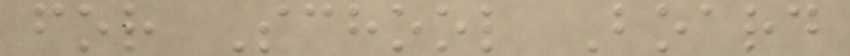for School Board
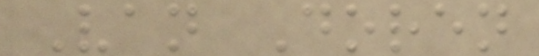Van Doren
